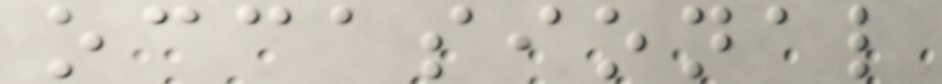occasional
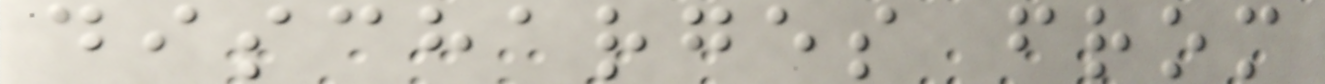discharges from
